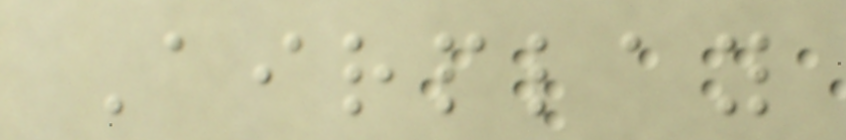Airplay
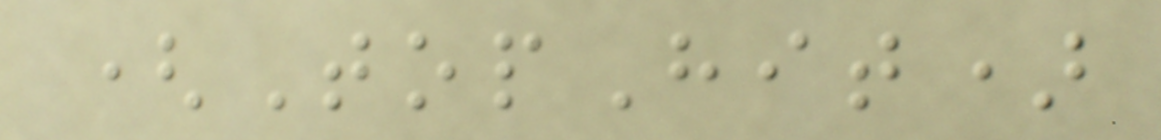(TopHit)
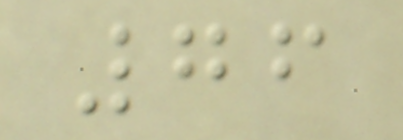76
